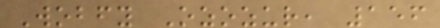Wobfy Ozozur, 156
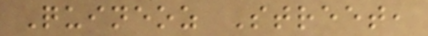Quineoz Street,
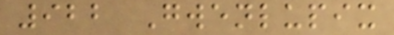922 Gwenlupix
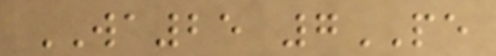WA25 7PE
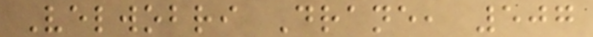Velwobri Drane, 507
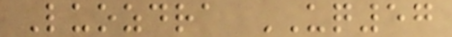Luozdra UQ57
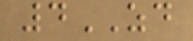4ZD
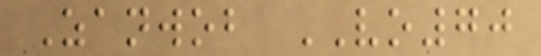Zanwob VO70
